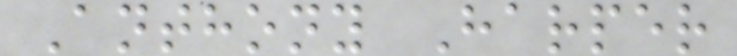Anthony Harper
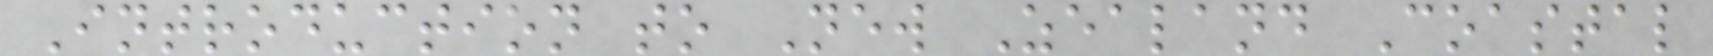Introduction to New Zealand Coastal
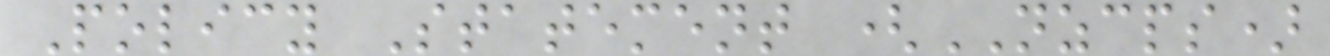Policy Statement (NZCPS)
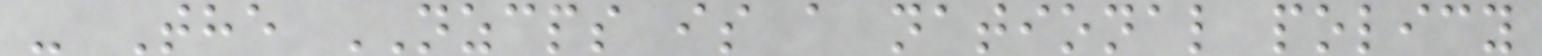- The NZCPS is a national policy
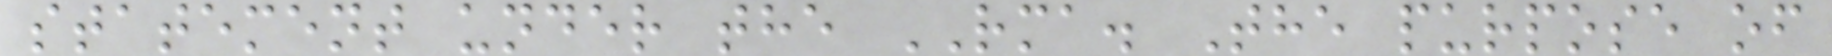statement under the RMA. The purpose of
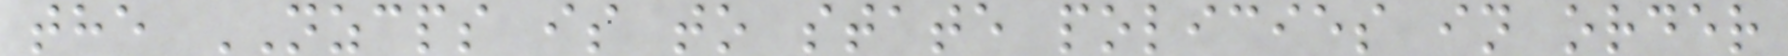the NZCPS is to state policies in order
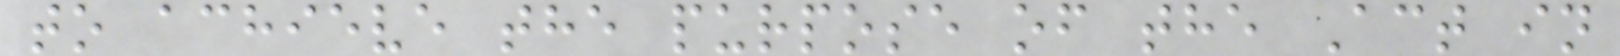to achieve the purpose of the Act in
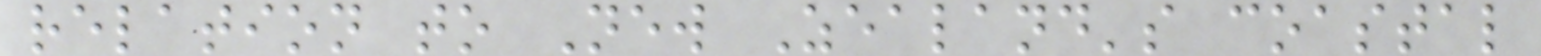relation to New Zealand's coastal
